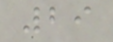29
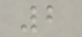2
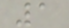1
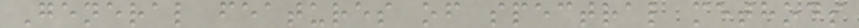General features of spectral methods
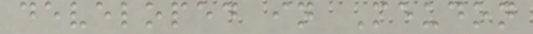developed in Meudon
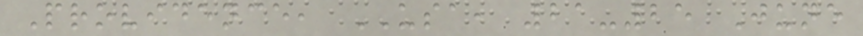Providence, USA, 21-25 June
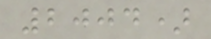2004)
